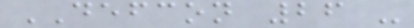DEFCON 26 -
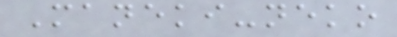Maneki-neko
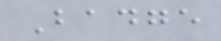Badge
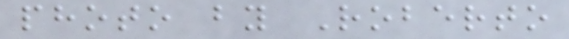photo by Roberto
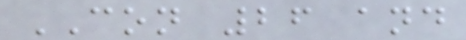CON 26 and
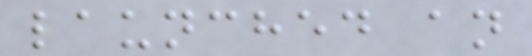launched an
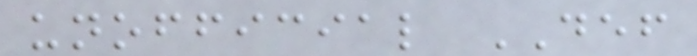unofficial DEF
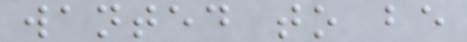wanted to be
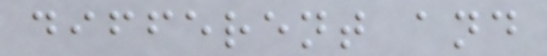different and
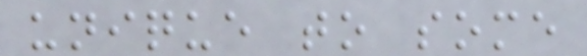unique to some
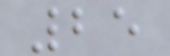25
